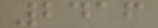2416
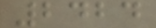2424
